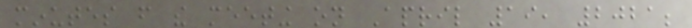minutes from the meeting on April 19, 2021;
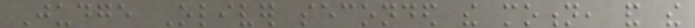Judge Oliver seconded the motion, and the
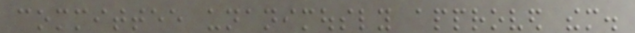committee unanimously approved them.
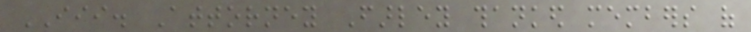III. Attorney Farley thanked members of
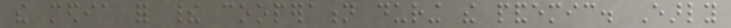the media for their cooperation during the pandemic. Early
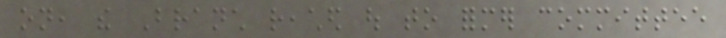on, the Branch reached out to former committee
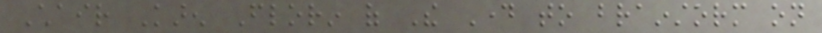Chair Karen Florin of The Day to brainstorm on
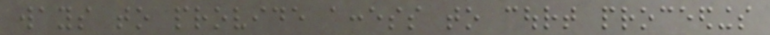ways to provide access to court proceedings
